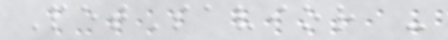PetSavior -
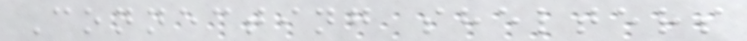Connecting shelters
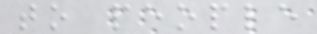to people
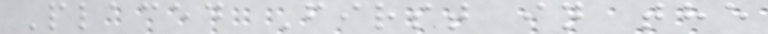Placed First in the
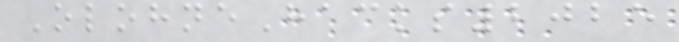OlohneHacks2025
